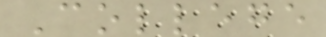College
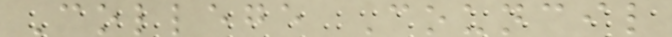College Council
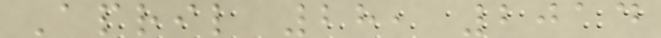April 28, 2014
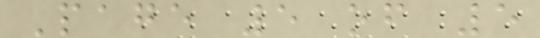Page 5 of 5
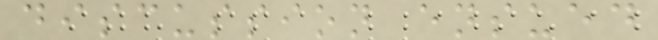discussion ensued
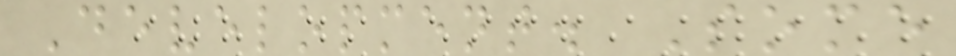Development. Some
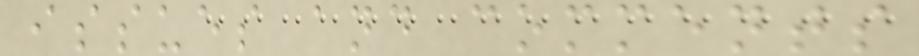issues and comments
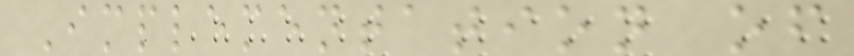Implementation of
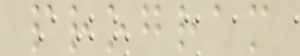program
